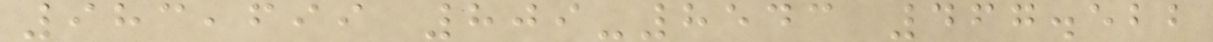983,699 809-8543 467.522
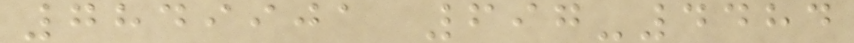7849901 697-4484
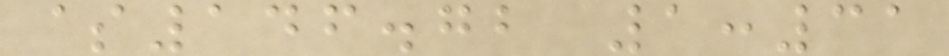$146.72 1:31
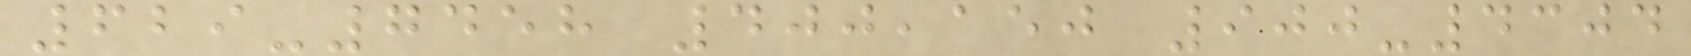629-7458 400,150 900-4304
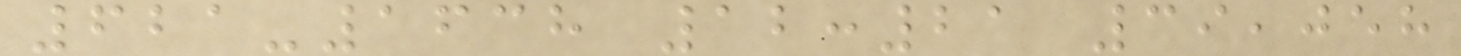621-1638 12:21 39,058
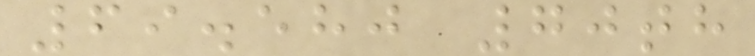69.580 70th
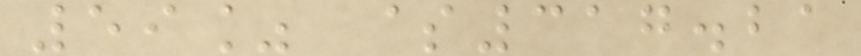59% $317.21
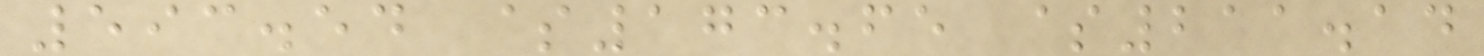593.54 $173.65 $211.14
